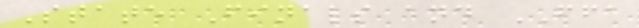State Finals and FFA
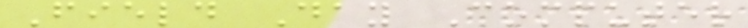Field Day Computer
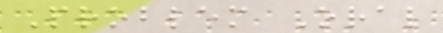Problem Oral
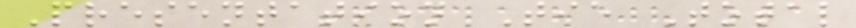Presentation Tie Total
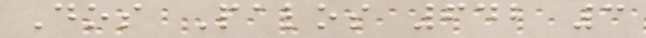Dos Palos 642 3
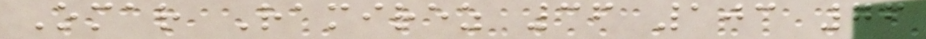Omar Ramirez 36 103 76
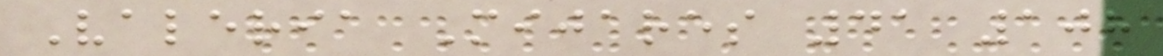Valeria Mijares 41 108
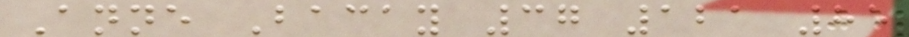Anne Bacay 37 121 85
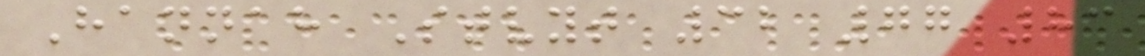Hannah Stvyt 32 77 83
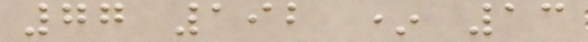77 192 * 13
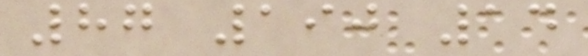87 190 14
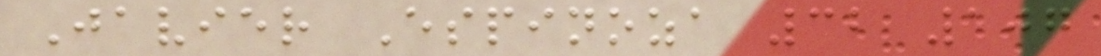Javier Espinoza 32 107
